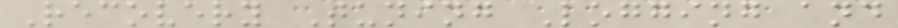Recovery Tuning Logging and
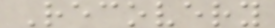Recovery
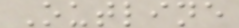Outline
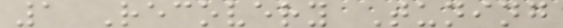1 Recovery Tuning
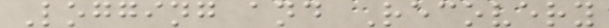Logging and Recovery
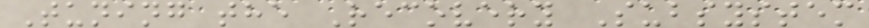Tuning the Recovery Subsystem
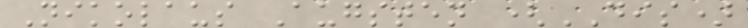Nikolaus Augsten (DIS)
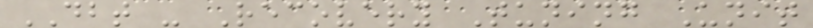DBT - Recovery Tuning Unit
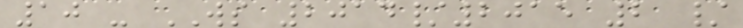10 - WS 2014/2015 2 /
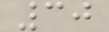30
